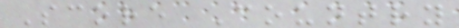Score Country
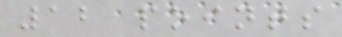12 points
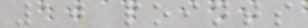10 points
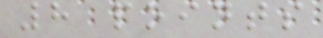8 points
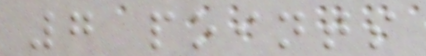7 points
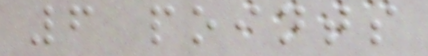6 points
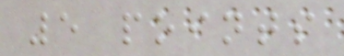5 points
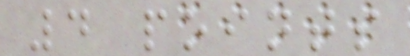4 points
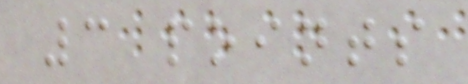3 points
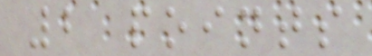2 points
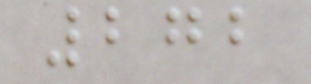272
